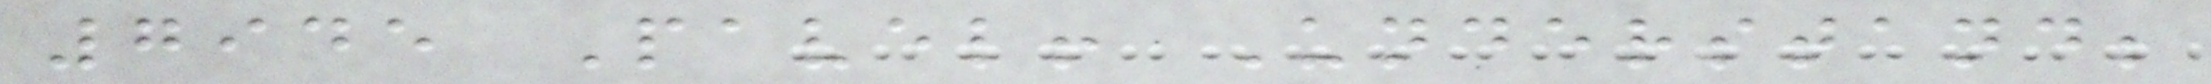7945 Pavel! Understand;
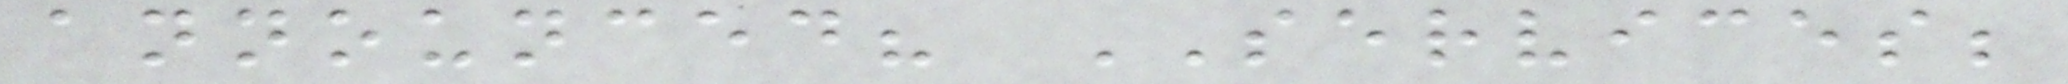announced? SERVICES;
